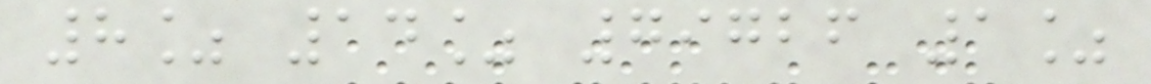8% 14% 79726 1%
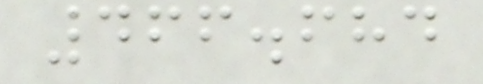466.684
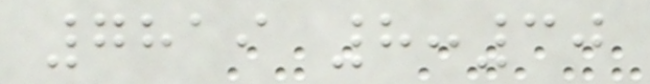7819 8:30
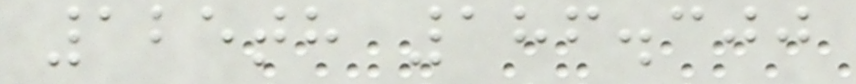125th 186.300
